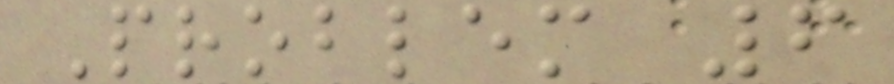Problem 6
